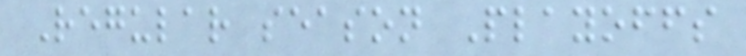Regular season Playoffs
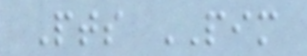Pts PIM
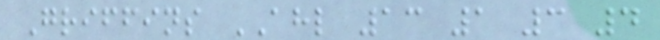Griffins AHL 13 1 3 4
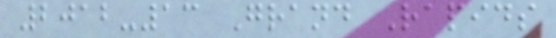2012-13 Grand Rapids
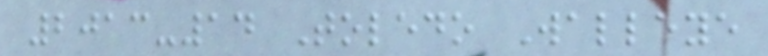2013-14 Toledo Walleye
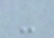-
